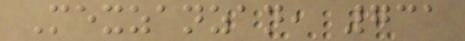Mexzanzan, 731
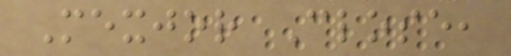Mexjor Close,
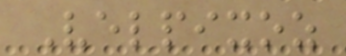Velpixoz
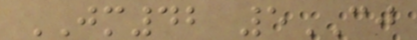JM42 5CJ
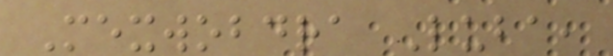Mexwobdra Luba,
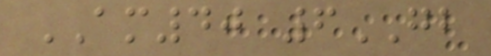AM40 6GB
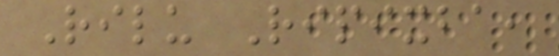Rilu Ripixba,
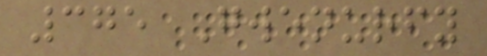375 Gwenurfy
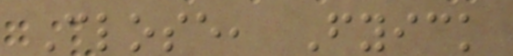Close, Fyick
